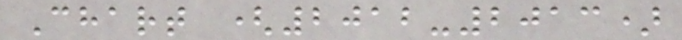Chart (2012-2013)
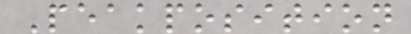Peakposition
